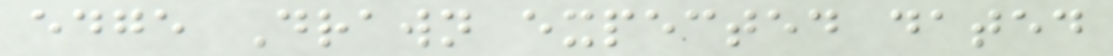edge Drawn expected dated
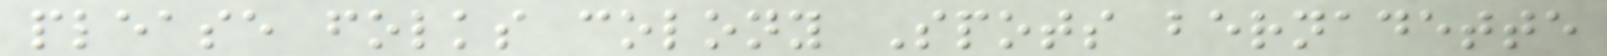please folks colony Spots bernadette
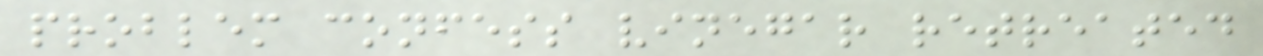problem confess vinegar retreated
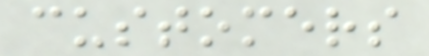customers
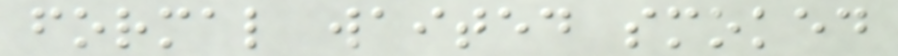formal waited smoked
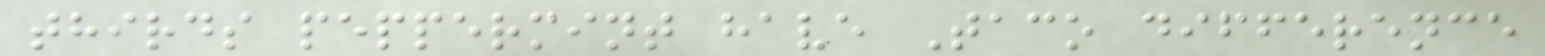thirds peppermint have Taco difference
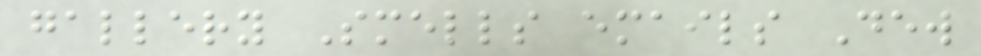gallery Smells emails Dew
